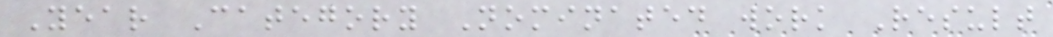Year Category Nominated work Result
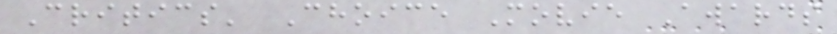Critics' Choice Movie Awards
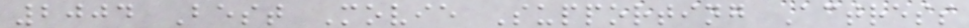2004 Best Movie Supporting Actress
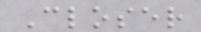Closer
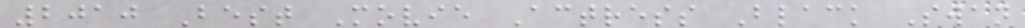2010 Best Movie Actress Black Swan
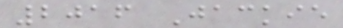2016 Jackie
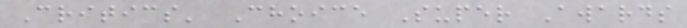Critics' Choice Super Awards
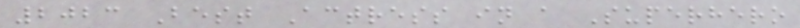2023 Best Actress in a Superhero
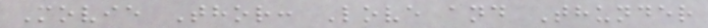Movie Thor: Love and Thunder
